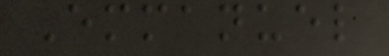Emmanuel
